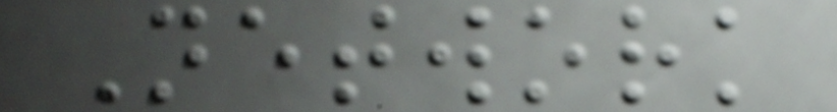Network
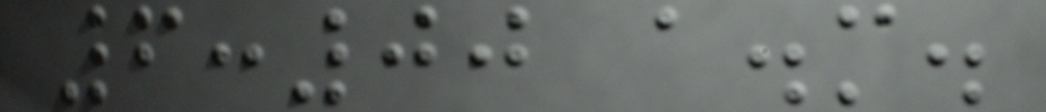6:00 a.m.
